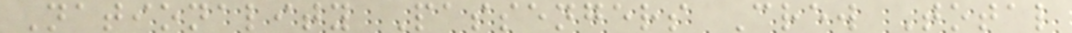Nationality Passengers Crew Total
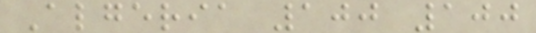Algeria 100 100
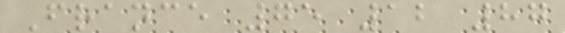France 75 12 87
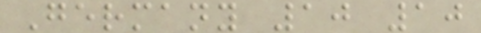Germany 10 10
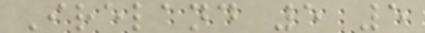Ireland 5 5
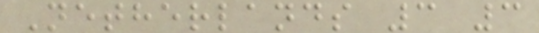Netherlands 3 3
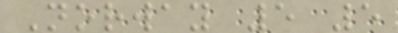Norway 5 5
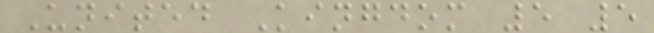United Kingdom 5 5
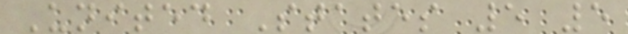United States 5 5
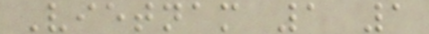Vietnam 1 1
